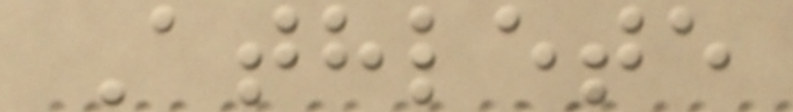Athlete
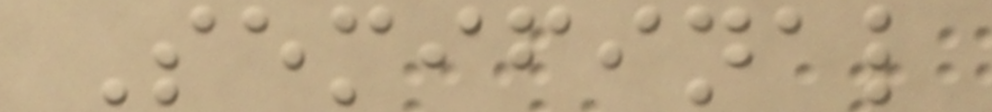Semifinal
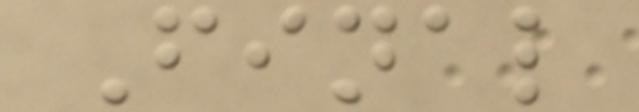Final
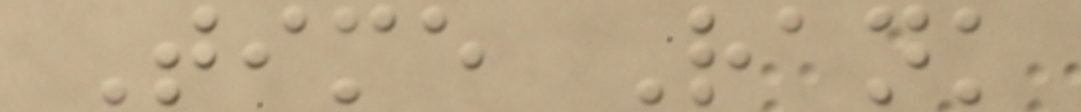Time Rank
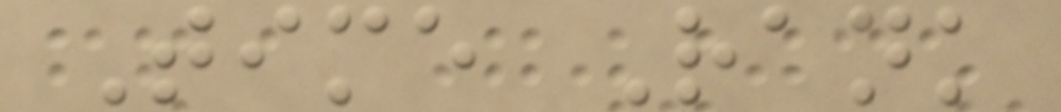Time Rank
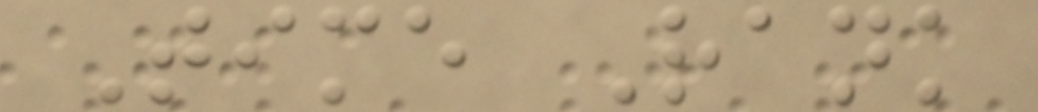Time Rank
